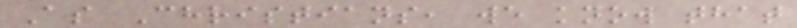As Christians, we know that
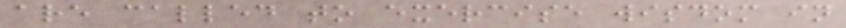are called to exercise wisdom in
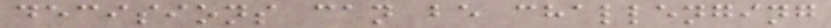decisions can be challenging
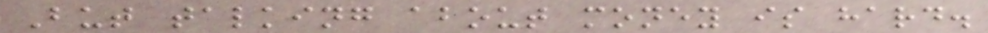But talking about money is hard.
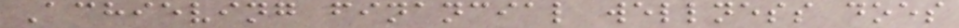Achieving financial wellness does
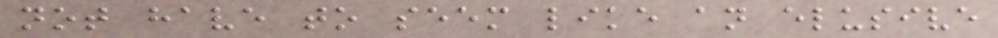not have to seem like an elusive
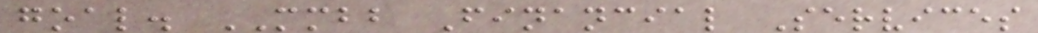goal. MMBB Financial Services
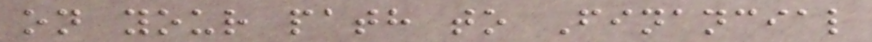on your path to Financial
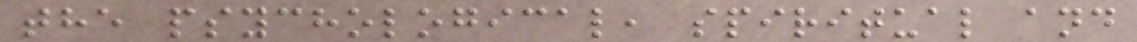the psychological, spiritual and
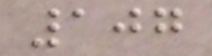107
